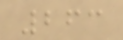263
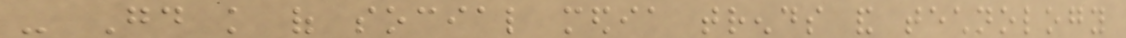- Good knowledge of social media trends and technology
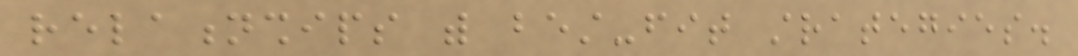relationships with best-fit strategies.
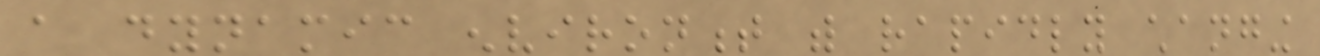a dynamic environment with rapidly changing
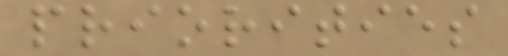priorities
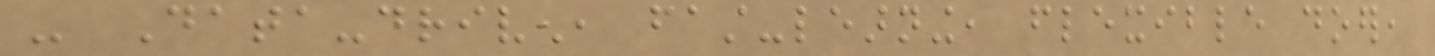- Data-driven, fast-learning, flexible doer,
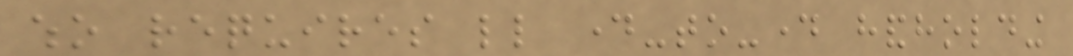who requires little day-to-day handholding
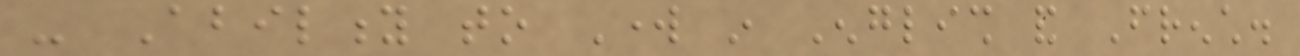- Ability to Work in English and French.
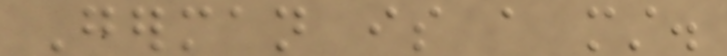German is a must.
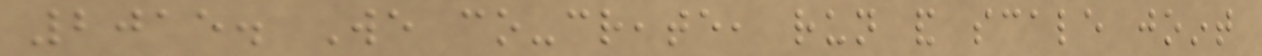2015. We co-create, run and scale joint
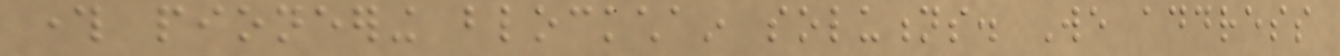through pioneering blockchain solutions. We address
